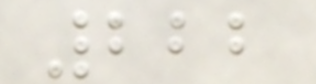222
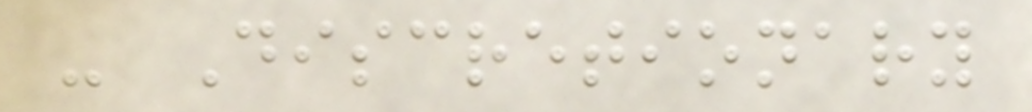- Discretionary
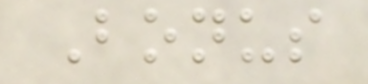Bonus
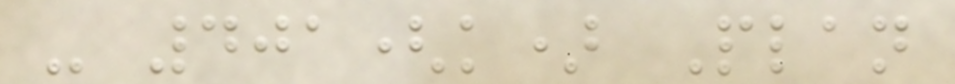- 401(k) Plan
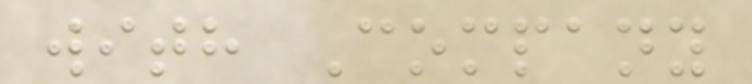with Company
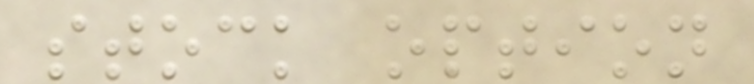stock option
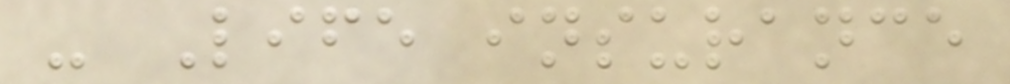- Life insurance
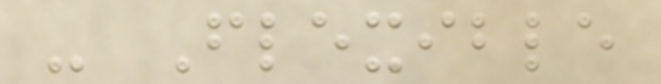- Flexible
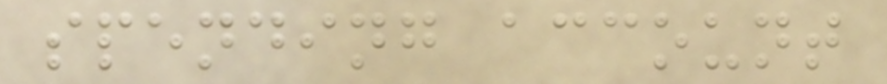spending account
